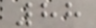88
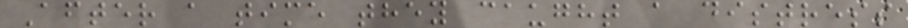After a time they caught a distress
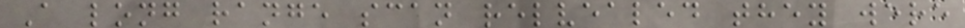A long range scan relvealed they were
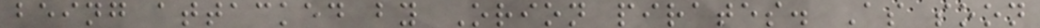being attacked by Orion pirates. As soon
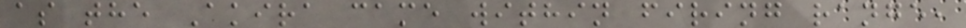as the Akira came within firing range,
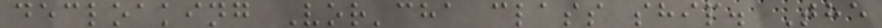decloaking Vor'cha class ship. The
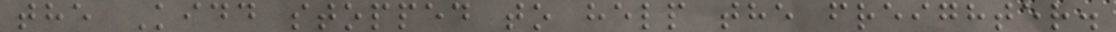the Kidd stopped to help the freighter.
